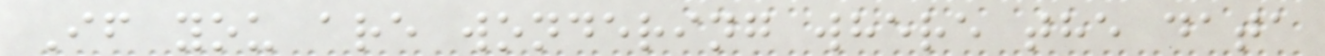If you are wondering where the data
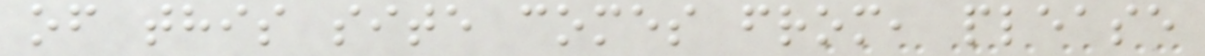of this site comes from, please
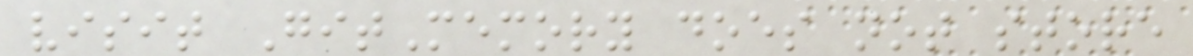visit GitMemory does not store
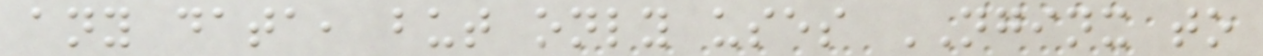any data, but only uses NGINX to
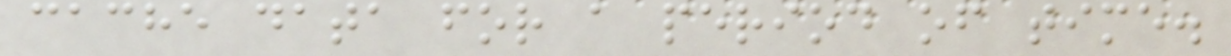cache data for a period of time.
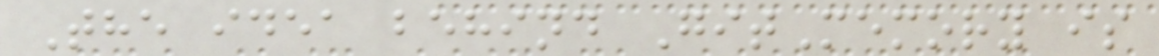The idea behind GitMemory is
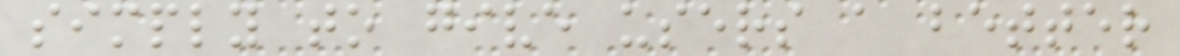simply to give users a better
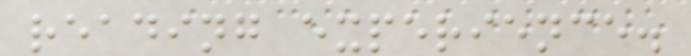reading experience.
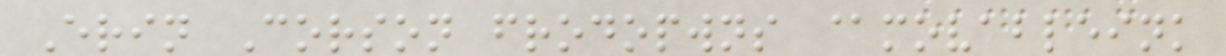Erin Corson frodopwns @movableink
